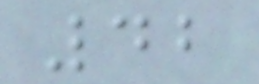42
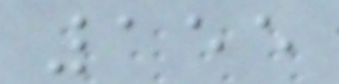155
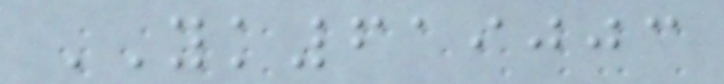YK619003
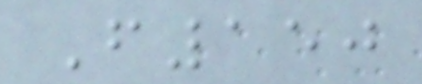F150
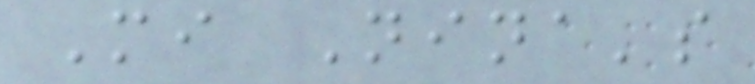Mi Nina's
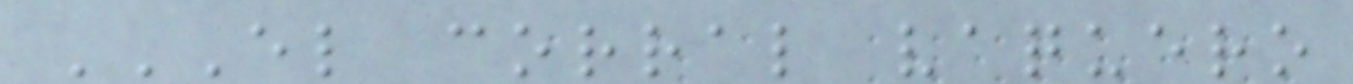EL CORRAL VAQUERO
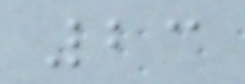23
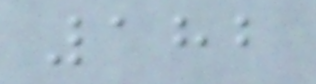182
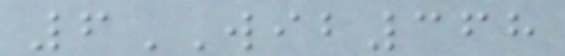6WIB368
